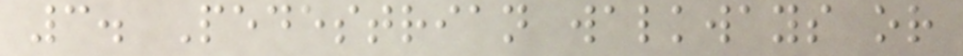3. Pedestrian walkways or
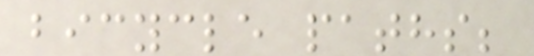bicycle paths;
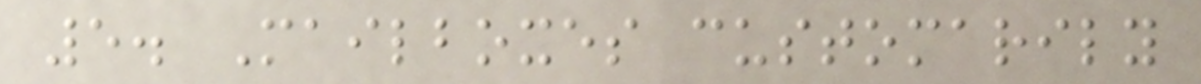5. Mailboxes customarily
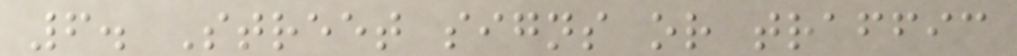6. Street signs or traffic
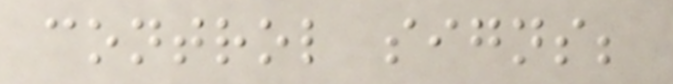control signs;
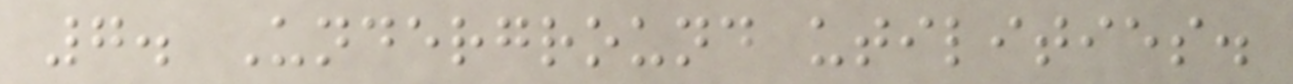7. Underground utilities.
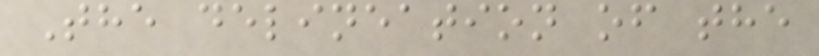The delineation of the
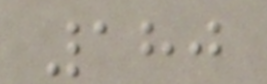180
